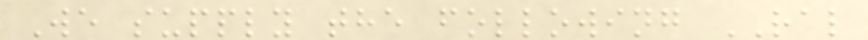We supply the following RAL
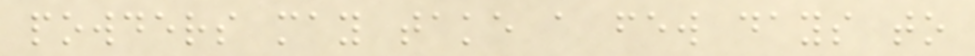powders may take a few days to
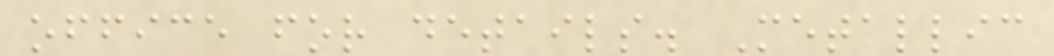office for details. Metallic
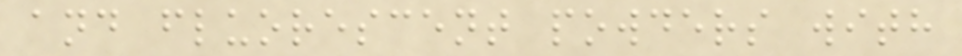and fluorescent powders with
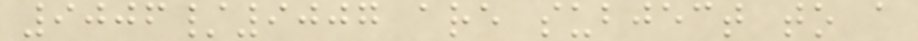9006/9007 are subject to a
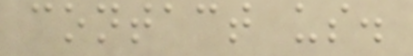contact us.
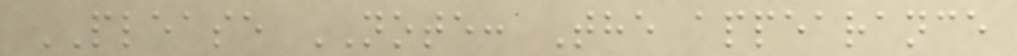PLEASE NOTE: The appearance
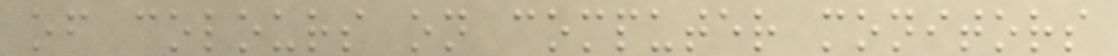of colours on computer monitors
